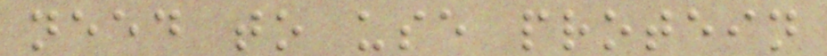need to use protein
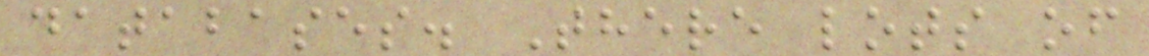databases. There lots of
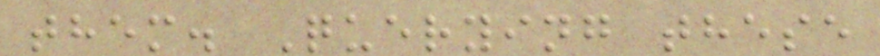them. Querying these
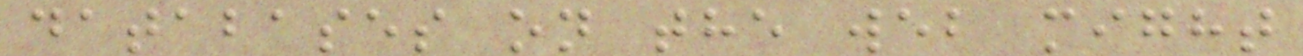databases on the web might
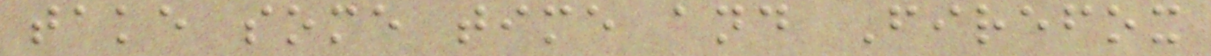take some time and Firefox
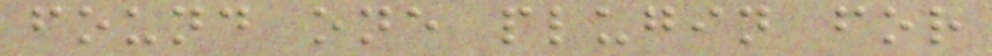found one plugin for
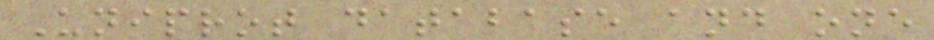Uniprot database and one
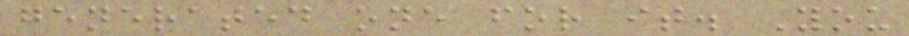generated one for it. You
